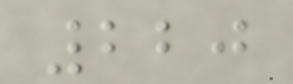220
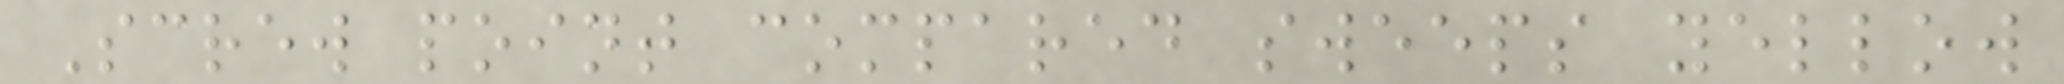Screw point compared sweeps yellow
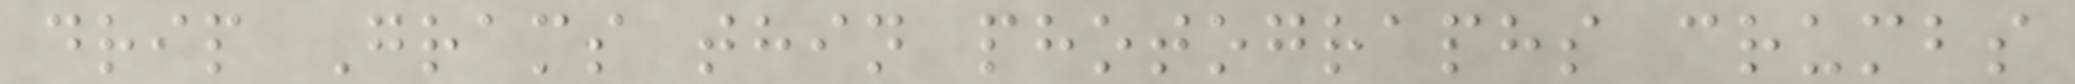drip Grams thin photographs crumbs
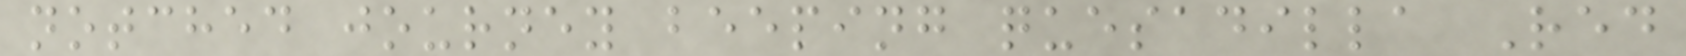notched journey beeping quesadilla Red
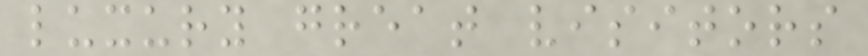luxury great visitors
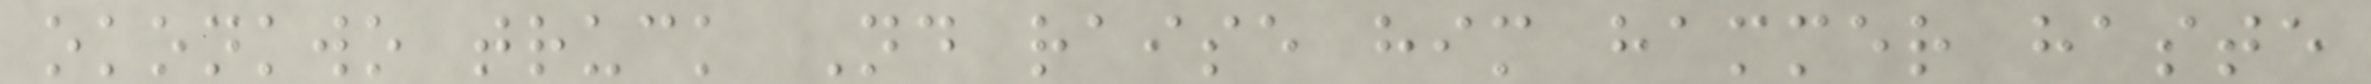okonkwo truck Nd raise him hammer haste
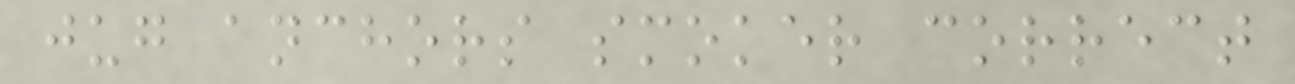jug anchors smoker correct
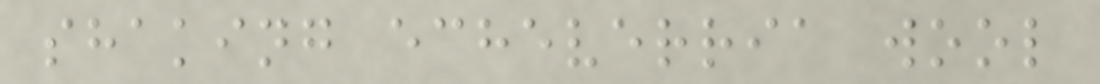shaking echeverria wool
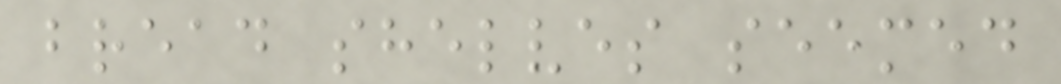bread shelves seemed
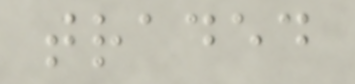traded
